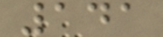141
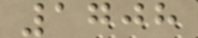1708
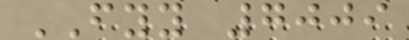FYY 7009
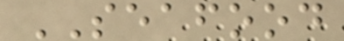SEAFOOD
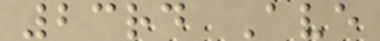23rd Ave
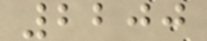2200
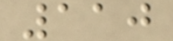110
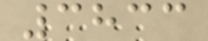3833
